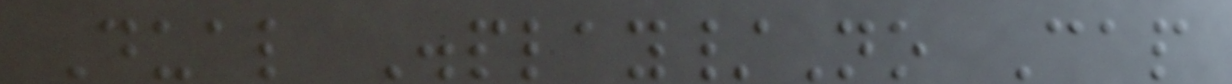Dual Display/No Cap
